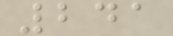241
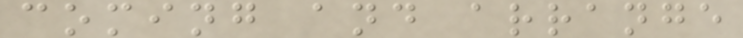coming and arrange
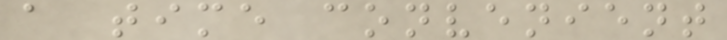a time convenient
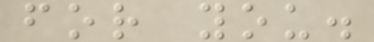for you.
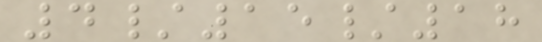4/15/18
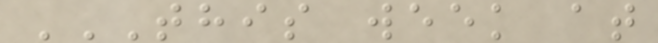THIS WEEK AT
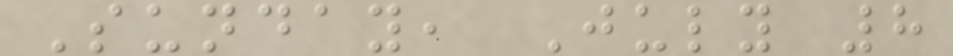Sunday, July 8
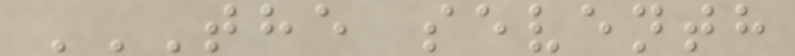THE SEVENTH
